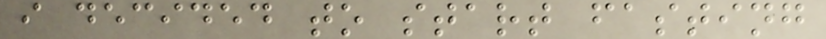i decided to start fasting
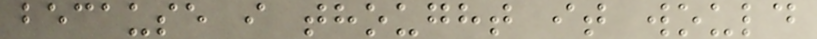because i thought it would
